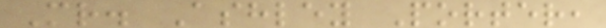Mr. Ashley Porter,
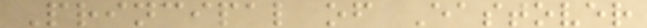Principal of Eastover
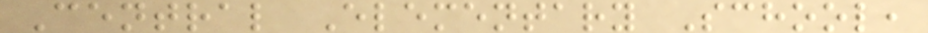Central Elementary School,
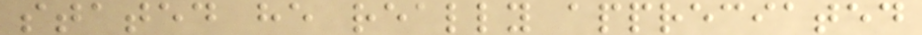stated he really appreciated
